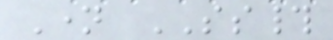Name SS#
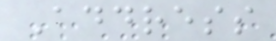Address
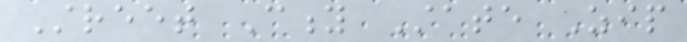Street City State Zip
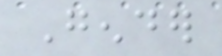Gender
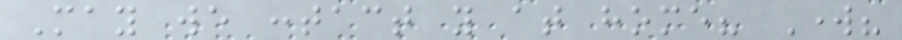May we contact you at home? Work?
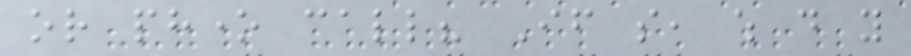or phone call? If so, which do you
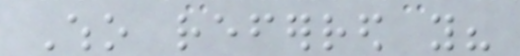Who referred you?
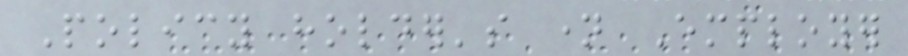Policy holder's name Employer
